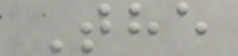The
